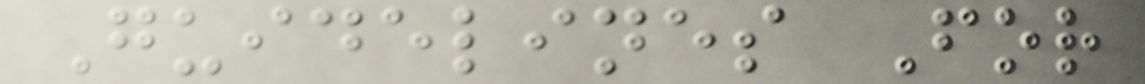Guidelines For
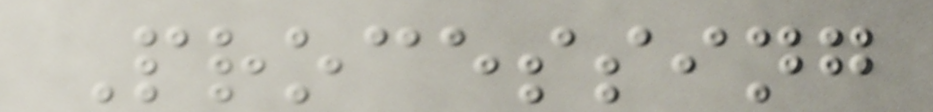Processing
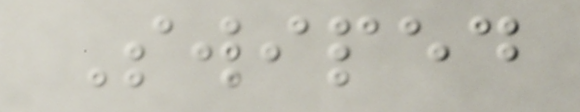Swiped
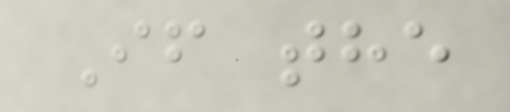If the
